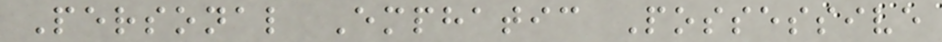Personal Emphatic Possessive
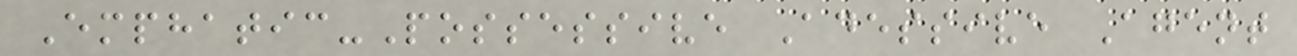Emphatic-Possessive Adessive Agent
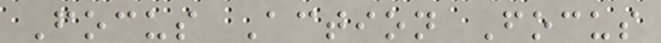Focus Action Focus
